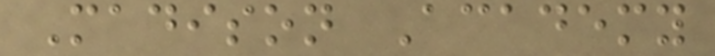Madison Academy
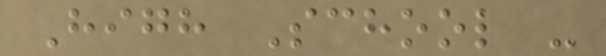High School -
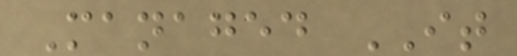Managed IT
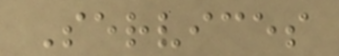Services
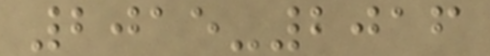2015-2016
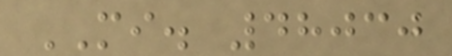MI. 48030
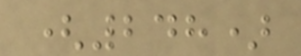(248)
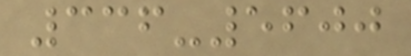336-5600
